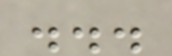...
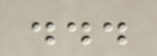...
